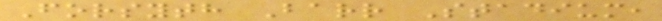Forsyth Barr Stadium,
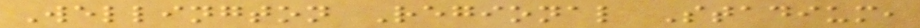Wellington Regional Stadium,
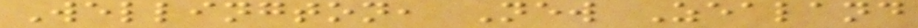Wellington, New Zealand
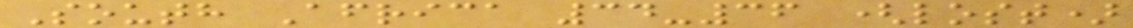South Africa 34-36 (lost)
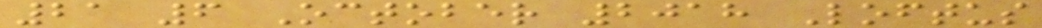21 6 October 2018 Loftus
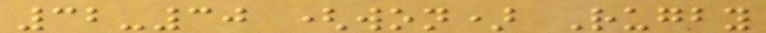32-30 (won) Rugby
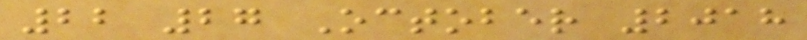22 27 October 2018
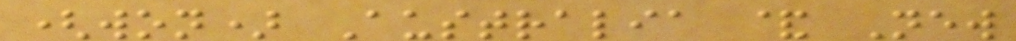(won) Australia & New
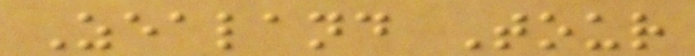Zealand Tour
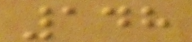148
